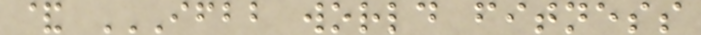& IFBB WORLD FITNESS
